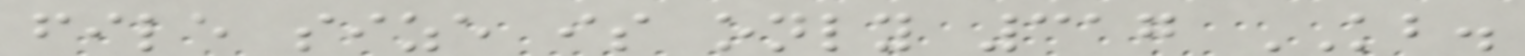file size is only 317 KB.
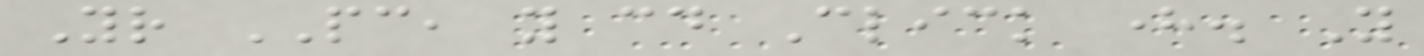Your PC, you could Click here. You
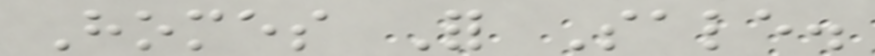Homes For Sale.
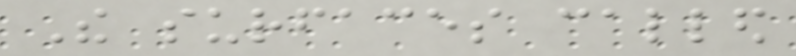The surfaces called
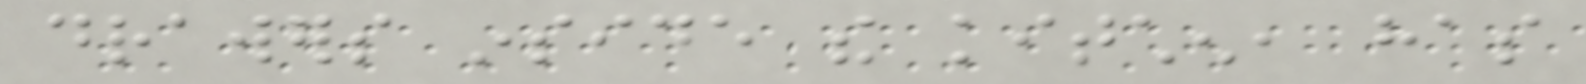drawers inside the kitchen, has
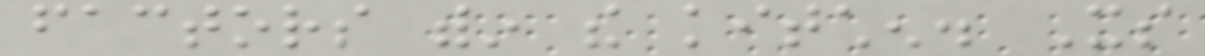factors within the kitchen. Its
